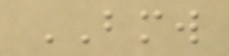BMW
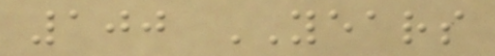100 YEARS
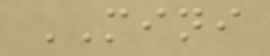MINI
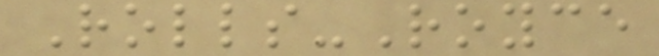Rolls-Royce
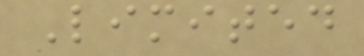Limited
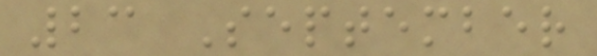23 September
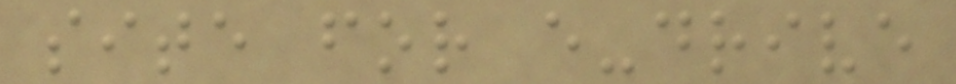site for e-drive
